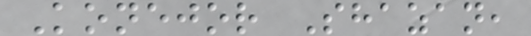Konejor Shazan,
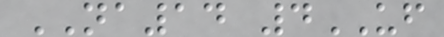NA14 4UF
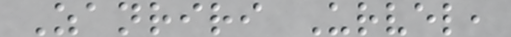Zanriri Urvel,
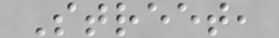Street,
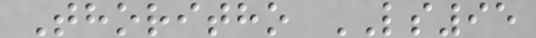Thoritho LS95
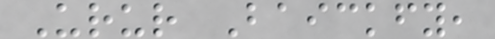Urur Baickfy,
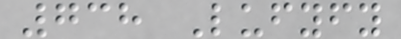738 Lufyfy
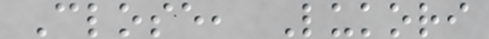Close, Lukori
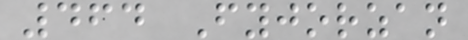464 Fyjorzan
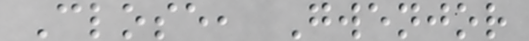Close, Gwenjor
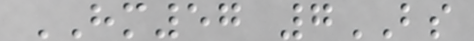HM57 7BS
